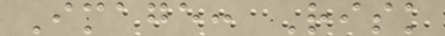Image: Risk
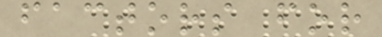factors for
